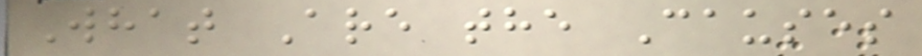What Are the Causes
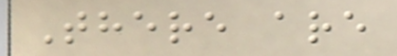There are
